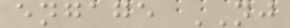engage NJ
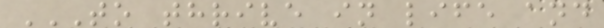TO THRIVE IN LIFE AND
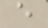e
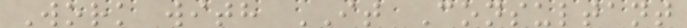Work with IT Consultant
